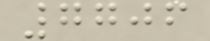7706
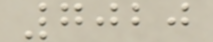7020
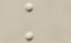k
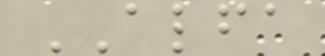ALFA
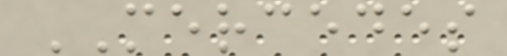MERCEDES
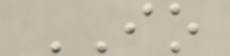IO
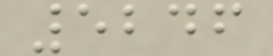5246
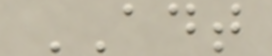ADT
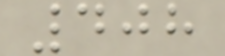408
